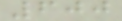600
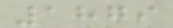1879
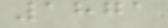1871
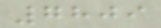7809
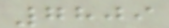7809
